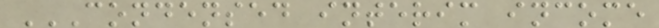CONDENSED INTERIM INCOME
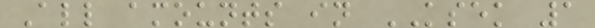All amounts in KSEK 1
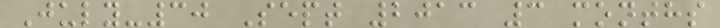July-30 Sept 2013 3 months
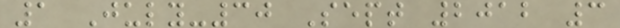1 July-30 Sept 2012 3
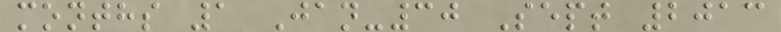months 1 Jan-30 Sept 2013
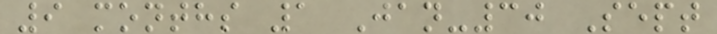9 months 1 Jan-30 Sept
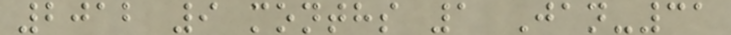2012 9 months 1 Jan-31
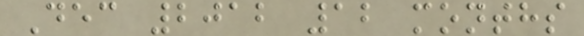Dec 2012 12 months
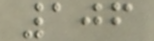106
